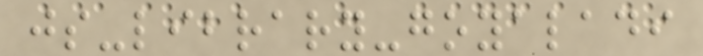js-library-goyaladi
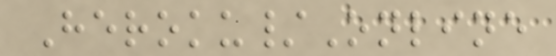Heroku/Online
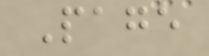Page
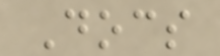Docs
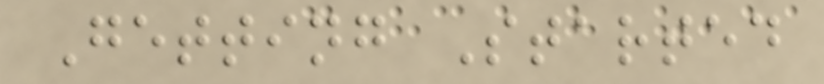Getting Started
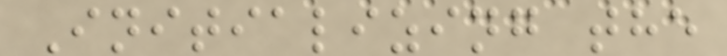Initializing the
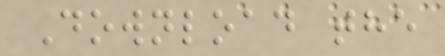Download the
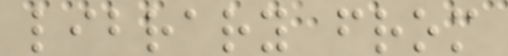library from
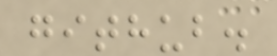github.
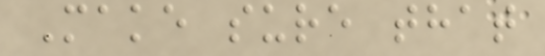Make sure that
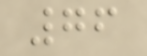76
